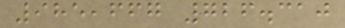985,667 726.310
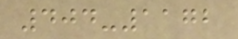404-1172
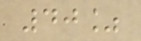40%
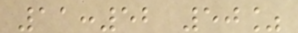11:52 50%
